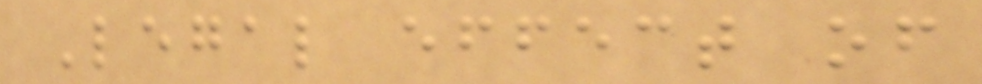Legal effect of
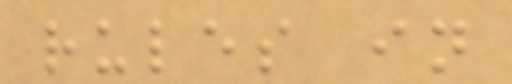rules in
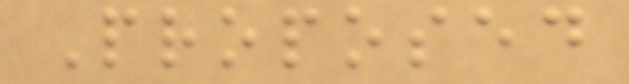Proposed
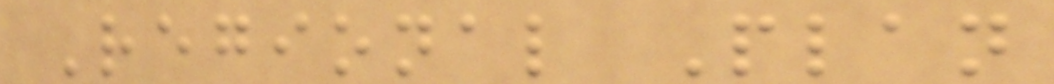Regional Plan
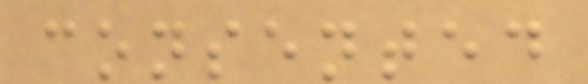consented
